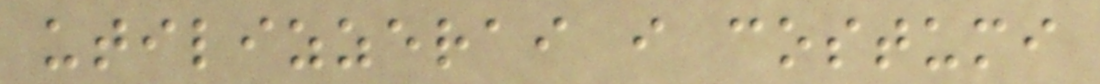utilizzerai i costumi
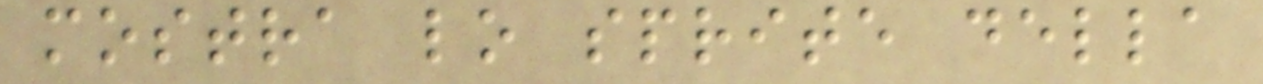mostra lo sprite della
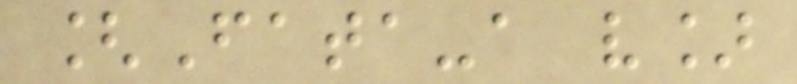[Fata-a v]
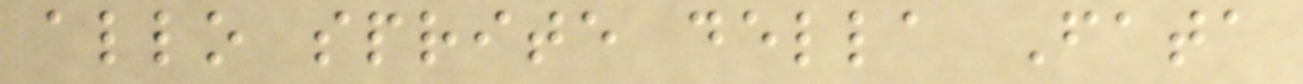allo sprite della Fata
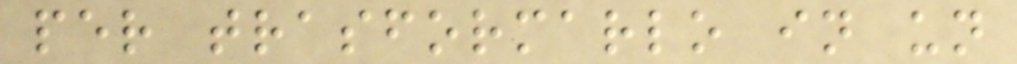per trasformarlo in un
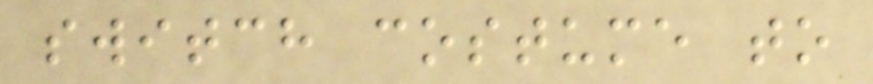switch costume to
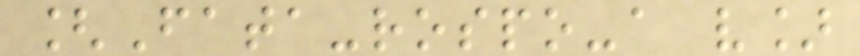[Fata-rospo-a v]
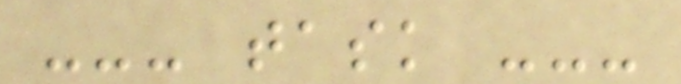--- task ---
